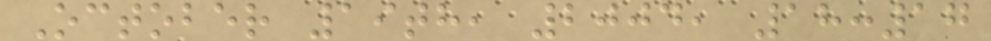October 19th, 2004, 18:17
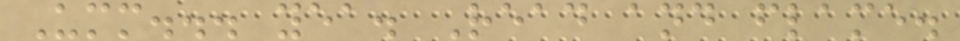Umm... yea. Read and flame.
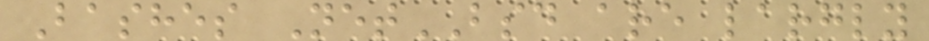Bashes NetBSD are largly
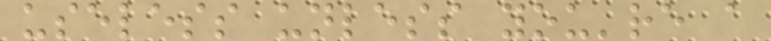useless unless you're a
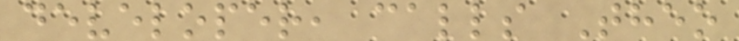developer, calls Theo
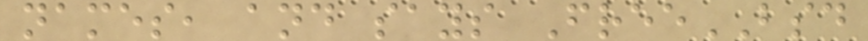names, and says FreeBSD
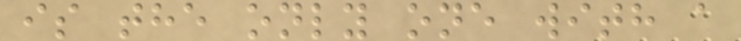is the only one with a
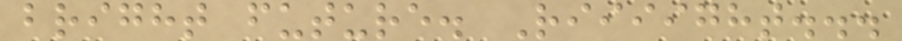bright future. Riiiight...
